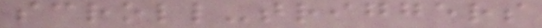scroll-triggers
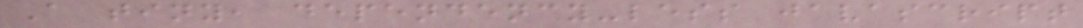A tiny, dependency-less javascript
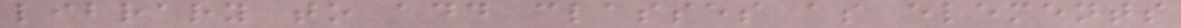library to add classes as elements
